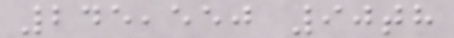245,550 90th
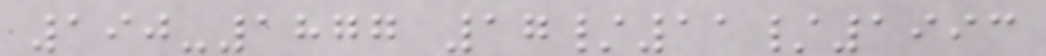190-1877 17/11/1993
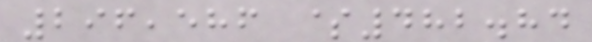296,586 $482.84
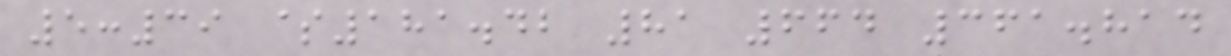5:39 $181.42 81 664 361.814
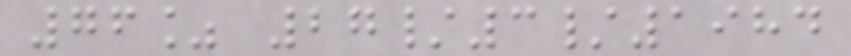76% 27/3/1984
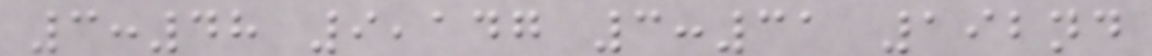3:48 9,147 3:31 192nd
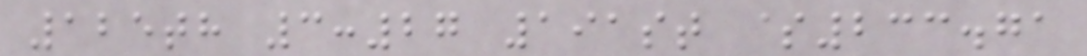125th 3:27 191st $233.71
